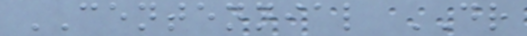CENTENNIAL DR
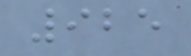925
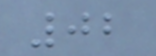02
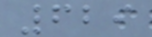629
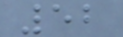52
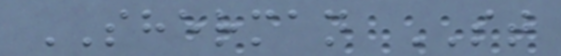SHERMAN ST
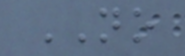NO
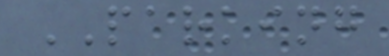PARKING
